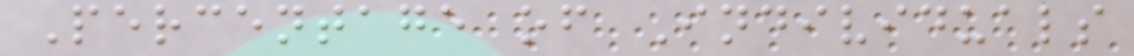Percentage of Individuals
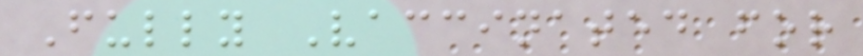Fully Vaccinated for
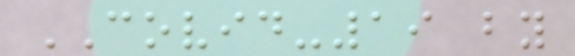COVID-19 by
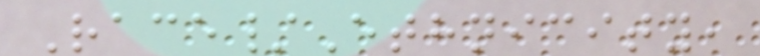Race/Ethnicity,
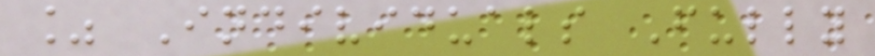% Individuals Fully
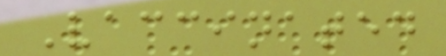Vaccinated
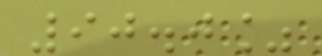90.0%
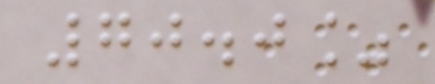70.0%
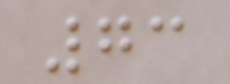73
